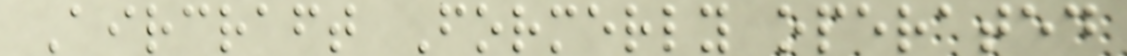Aircraft Formerly operated
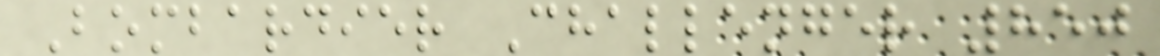Bombardier Challenger 850
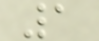1
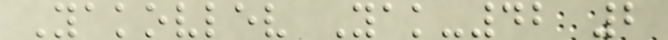Yakovlev Yak-42 2
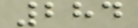284
